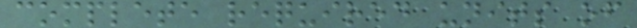complete required units of
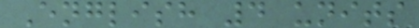English 4 units
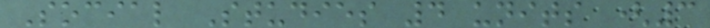Social Studies 4 units (3
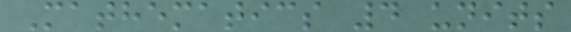Mathematics 4 units
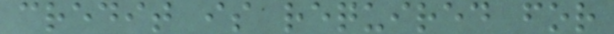credit is required for
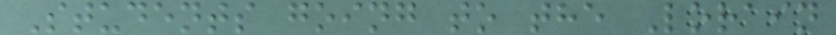Students going to the Lorain
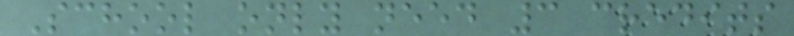School only need 3 credits
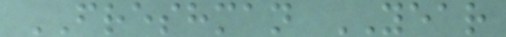FRESHMAN YEAR
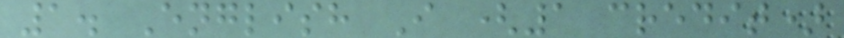1. English I (1 credit)
